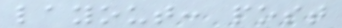layout: post
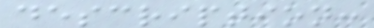description:
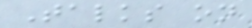Talks on
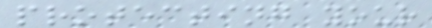protecting your
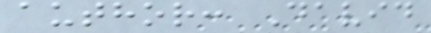author: David
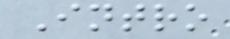Intro
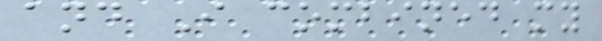and I combined my
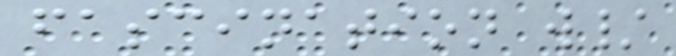fascination w/
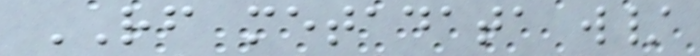RF metadata w/
